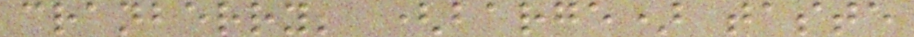cranberry; (barge) taste
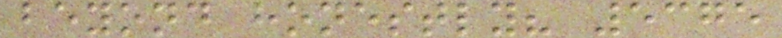beyond honestly? 5375
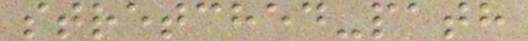stretched-path
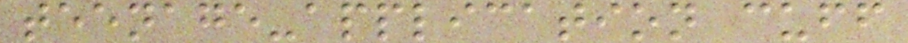teenage-application cuff
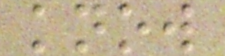know
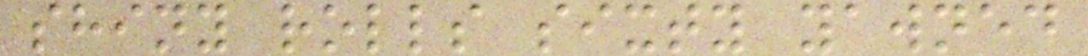shiny rolls sixty yawned
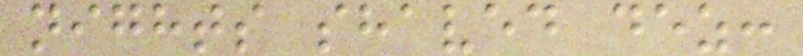nights shaved dez:
